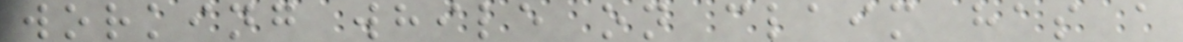working while on claim has a
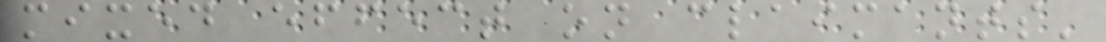mixed effect on claimants'
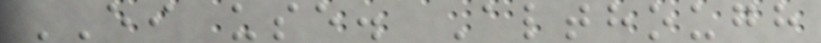EI use. Although
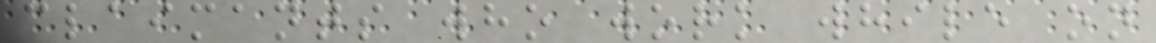claimants who work while on
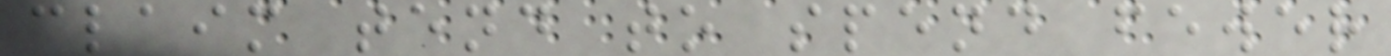claim tend to spend fewer
